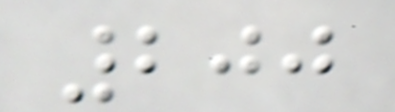200
